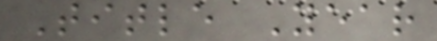Title Year
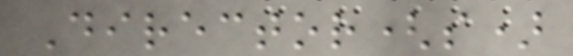Director(s)
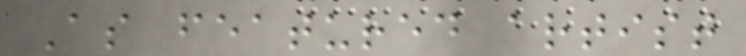As featured artist
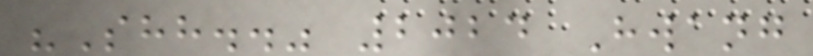"Shh.." 2024 Hwang
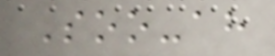Soo-ah
